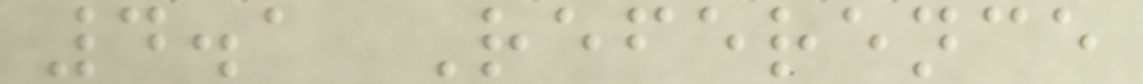4.1 Reference
